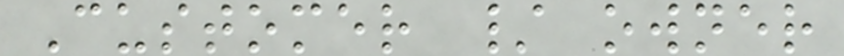Customer / owner
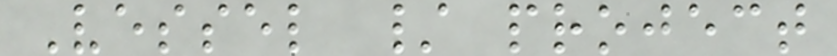Vessel / project
